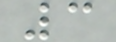3
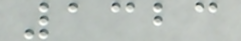1323
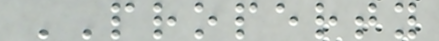PROPERTY
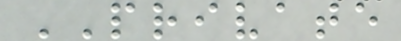PRIVATE
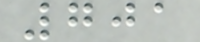701
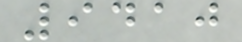9410
